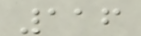116
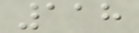118
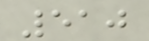510
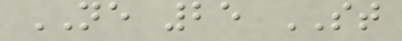NE 25 ST
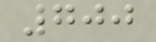700
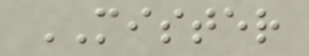MISTER
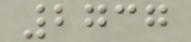2737
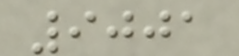9001
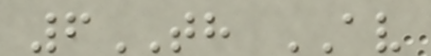6TH AV
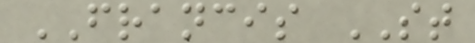FRANCIS ST
